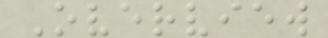Overview
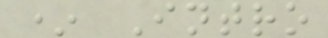* Intro
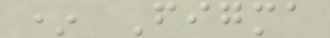* Figma
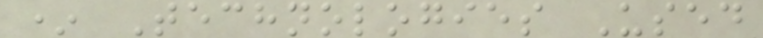* Technologies Used
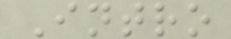Intro
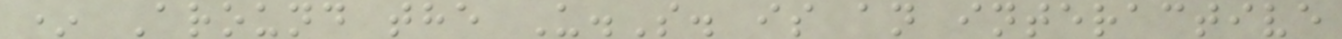* Around the U.S. is an interactive
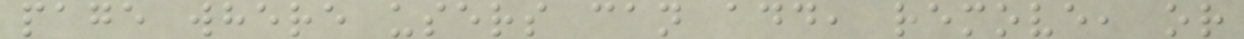page where users can add, remove, or
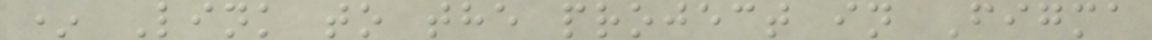* Link to the project in Figma
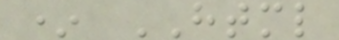* HTML
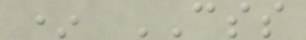* CSS
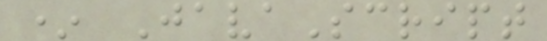* JavaScript
